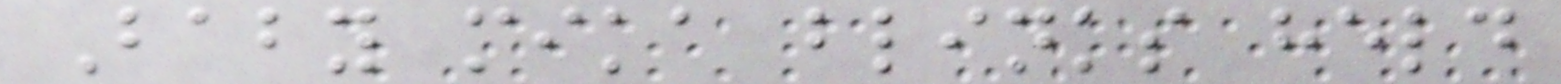Baby mika blinks held
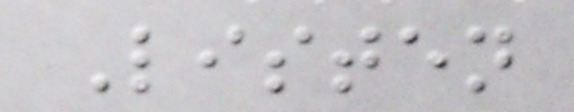Listen
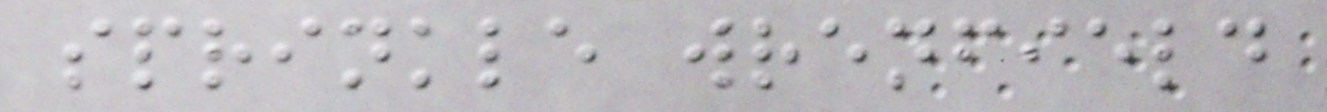sprinkle wrenfield
